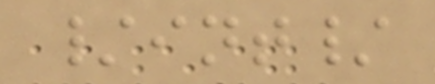/int/
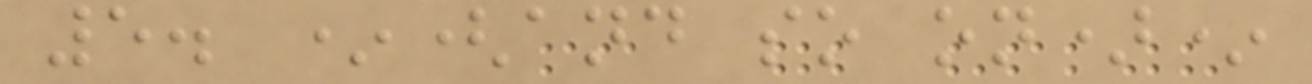5. *(and so on)*
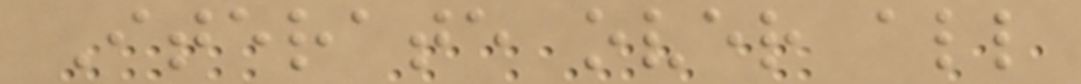Iterate over all
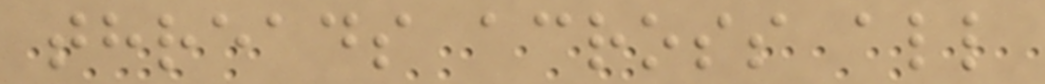threads across all
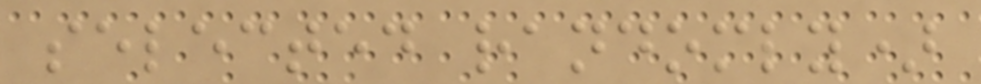selected randomly)
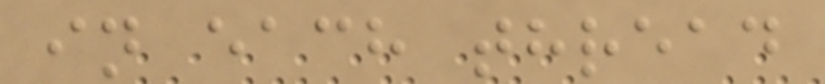in each thread
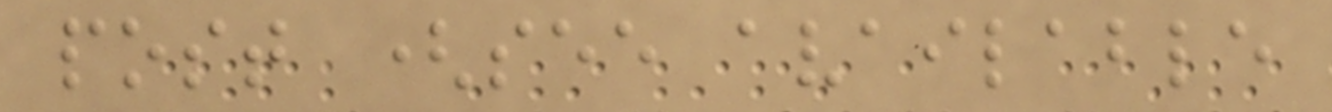post (see available
